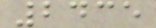2435
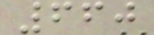660
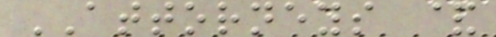ATTORNEYS &
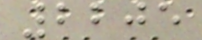2205
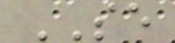SE
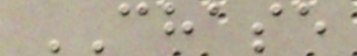CHASE
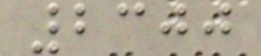2300
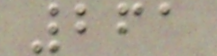261
